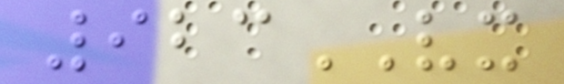923VX
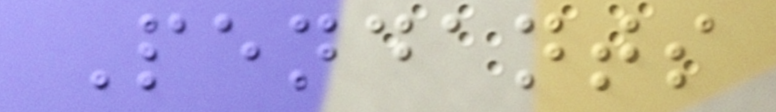Pendants
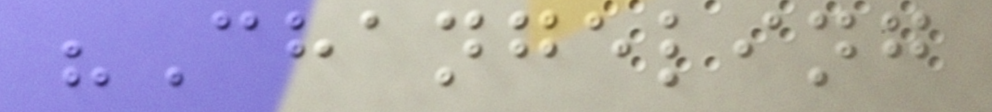"Changeling
